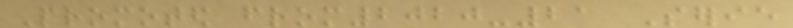Promoted from2020-21 Serie
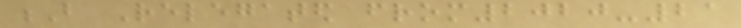B Relegated from2020-21
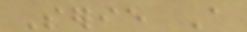Serie A
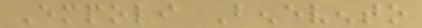Empoli Benevento
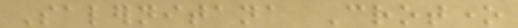Salernitana Crotone
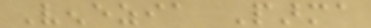Venezia Parma
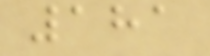181
